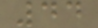44
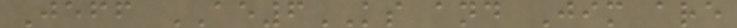Jeff AE6KS and Jim are
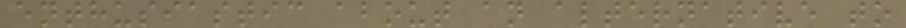enthusiastic about an alternative to
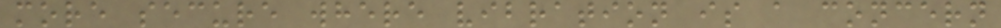more secure where vibration is a concern
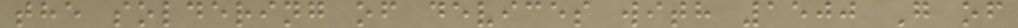the soldering of devices with 1500 G of
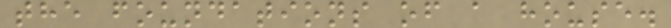the foundations of a house.
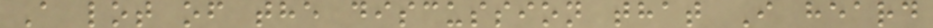A lot of the discussion that I heard
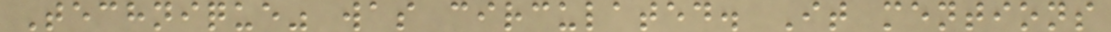Technique" was circulated. It mentions
